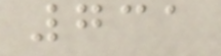731
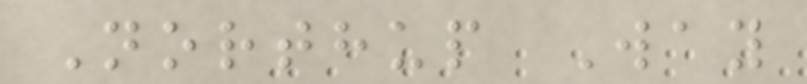Northup Way
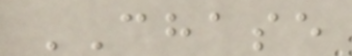CHASE
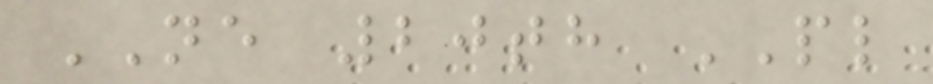NE 20th PL
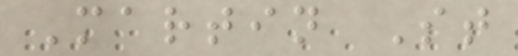Martin St
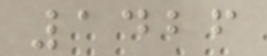1426
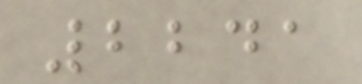2241
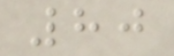80
